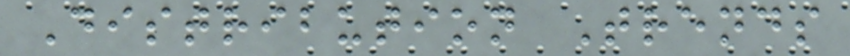Distribution Trends
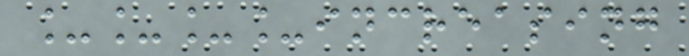____increasing
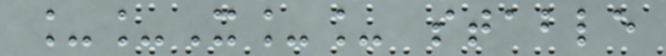__X__ stable
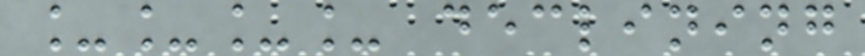____ declining
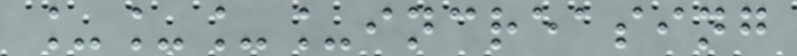____increasing
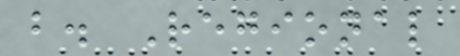b. Regional
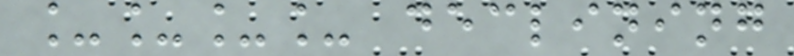____ declining
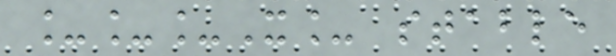___X_ stable
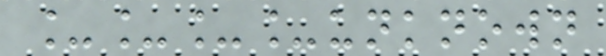____unknown
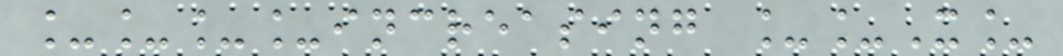____increasing __X_
